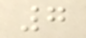7
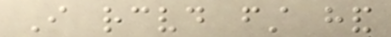I received first hand
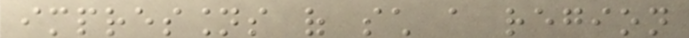impressions of such a region
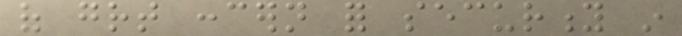of great concern for security in
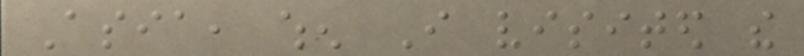Asia, when I visited the
